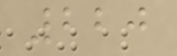220
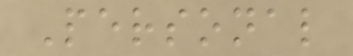Personal
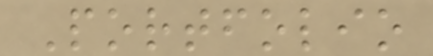Portfolio
